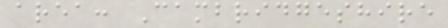area: Cambridgeshire
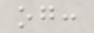og:
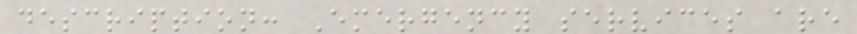description: Emergency services are
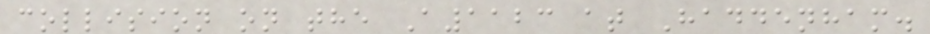collision on the A1123 at Haddenham.
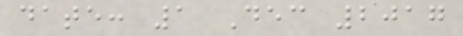date: 1 Dec 2017
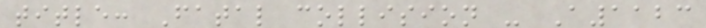title: Fatal collision - A1123
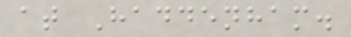at Haddenham.
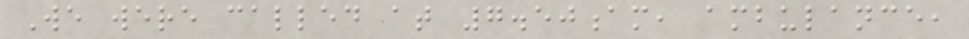We were called at 7.50am, ambulance,
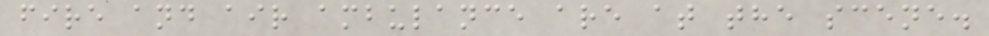fire and air ambulance are at the scene.
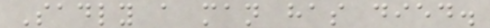Sadly a man has died.
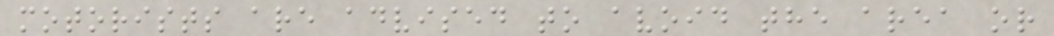motorists are advised to avoid the area or
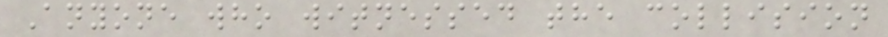Anyone who witnessed the collision
